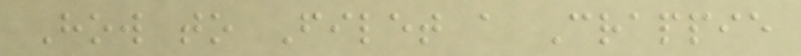How to Filet a Crappie
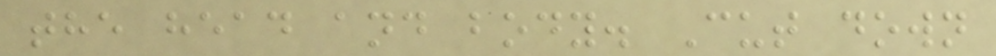the head and body. Cut down
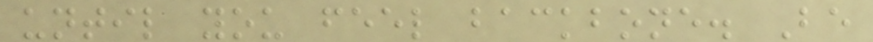until you feel backbone. Be
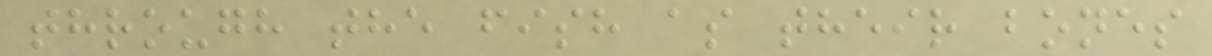through the fish as their bones
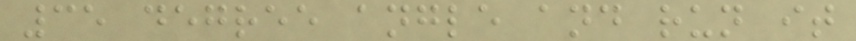35 degree angle and run it
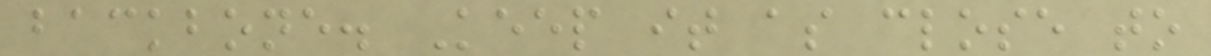backbone. Keep it as close to
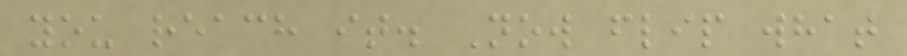you reach it. Now flip what
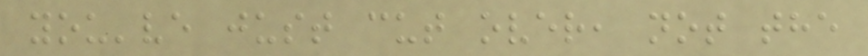you've just cut over, not the
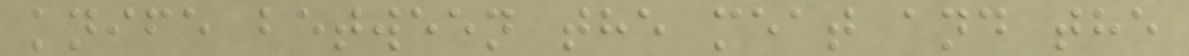knife between the meat and the
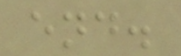end.
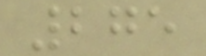275
